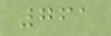761
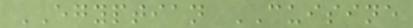EGYPTIAN CUISINE
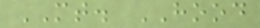MT. HOOD
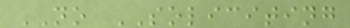NO SOLICITING
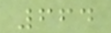664
